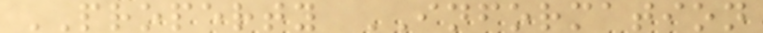PROPERTY INFORMATION
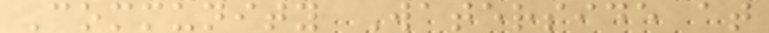Community Waterside at
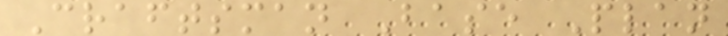Craftsman Base Plan
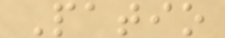Patio
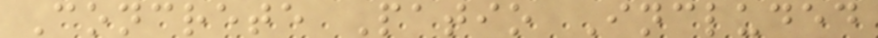Concrete Patio Included
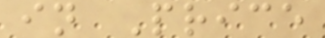in Price
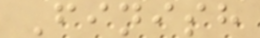Finish
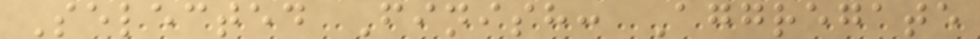Selected Finish: Aggregate
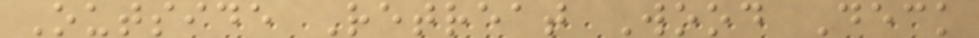Outside Retreat Wood Deck
